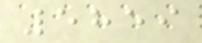5859
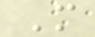M
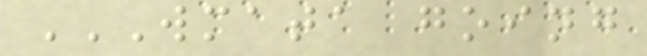WMATA GOING
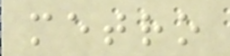metro
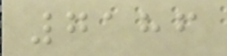7186
